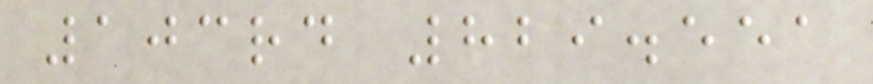103rd 829.551
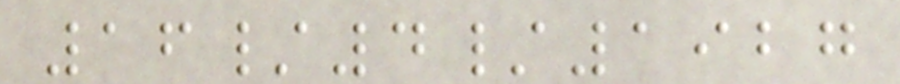16/4/1927
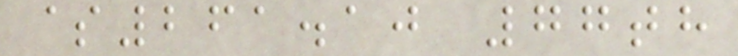$261.10 77th
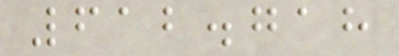612.718
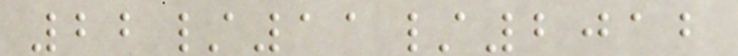22/11/2012
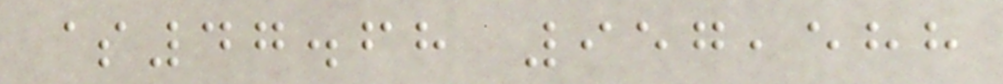$47.68 957,588
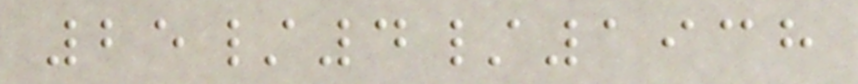25/4/1938
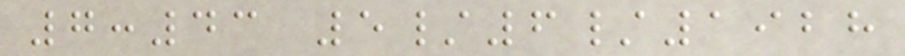7:43 5/6/1928
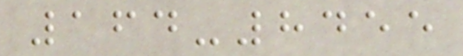164-8455
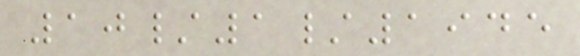10/1/1945
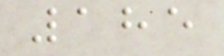185
